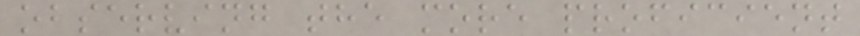observing the more proficient
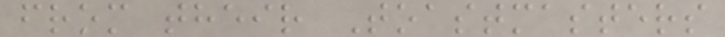from their Toastmasters
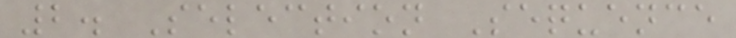2. Selection Sequence
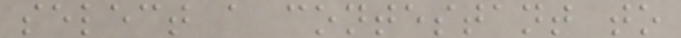select a contestant to
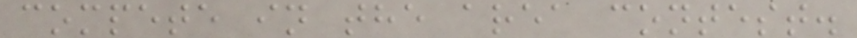compete in the area contest.
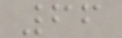66
